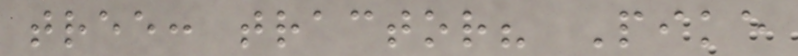tree: tractor? Pike
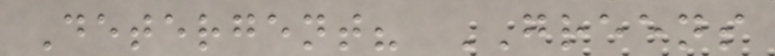Detergent? GREENS
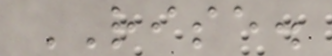RISE.
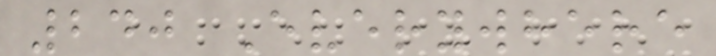240 Everywhere
